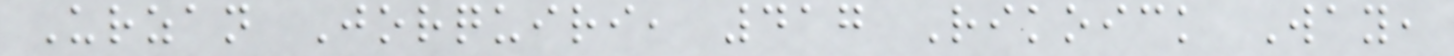Urzan Jorquiri, 417 Rikoick Way,
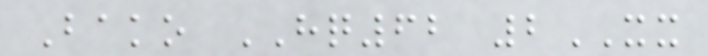Bako HQ62 2XX
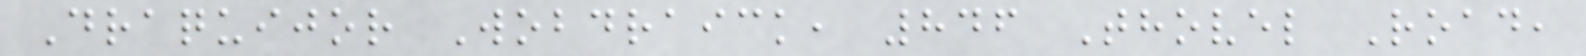Draquijor Wobdraick, 846 Thovel Road,
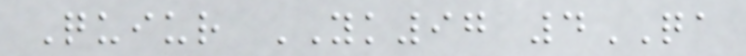Quiur YK97 4QA
